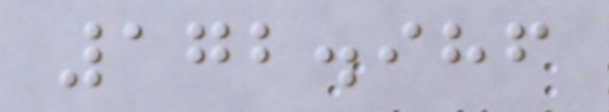172.986
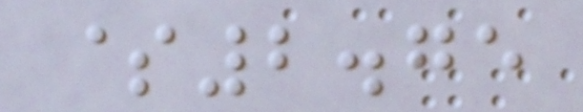$2.75
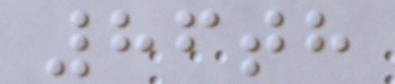86th
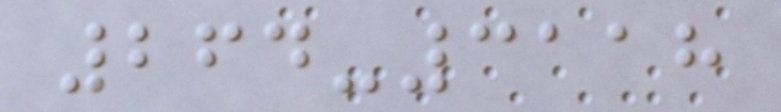264-3118
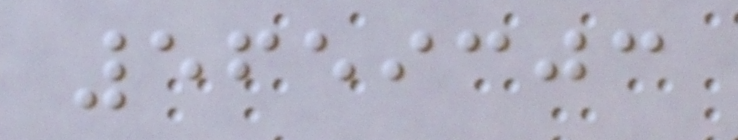5659303
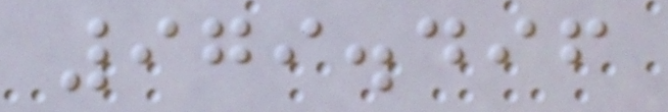979.496
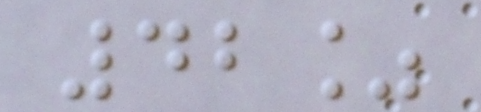42%
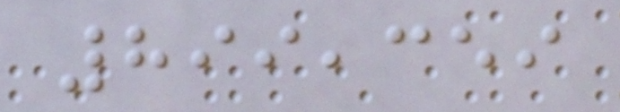899,359
